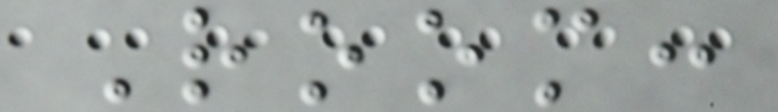Room:
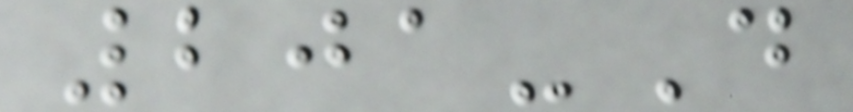201-D
